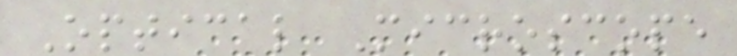Optical Microscope
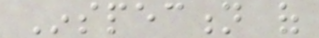Inspection of
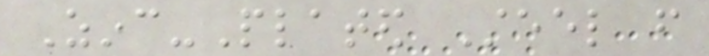Zinc-Plated Steel from
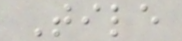Tile
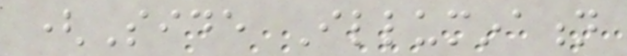(Side Illumination
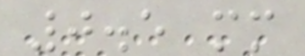0.5 mm
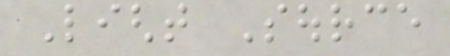Light Source
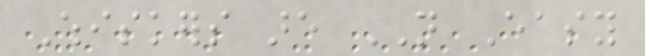Whiskers are NOT Easy
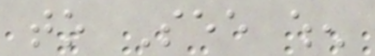to See when
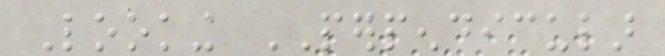Looking PERPENDICULAR
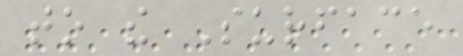to the Surface
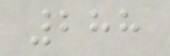288
